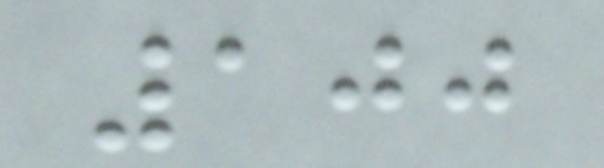100
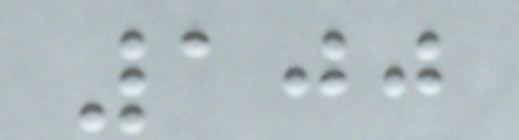100
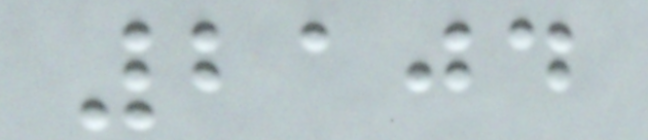2104
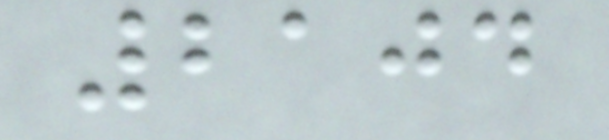2104
